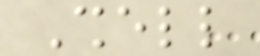Shell
